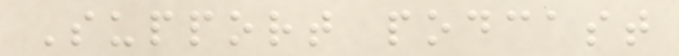Support podcast
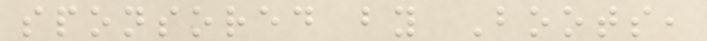sponsored by Boots,
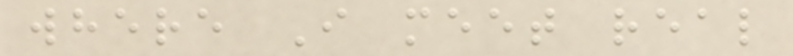where I meet real
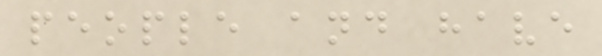people and have
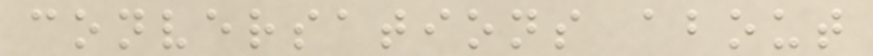conversations about
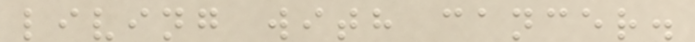living with cancer.
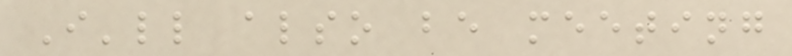I'll also be meeting
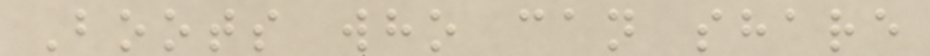Boots who can share
